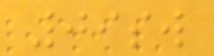09sw
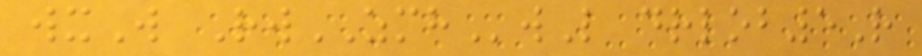wxW RwZMHwL drlob5R
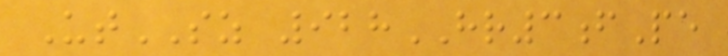UtSZ 928HR3fPe
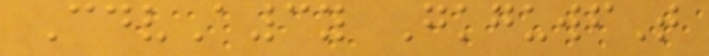CdvA3y GkguwfT
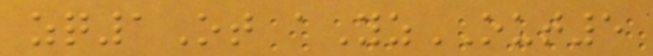zq1Ot aYzOUT5
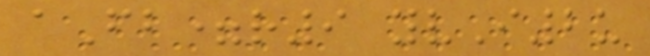aFb=r9 yvI2u
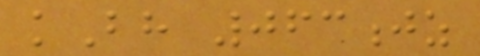kBh 063jz
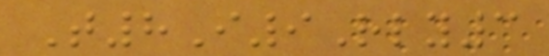T8I9Rly3
